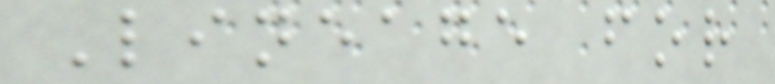Lineage for
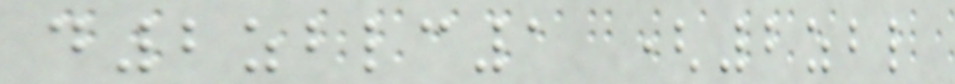d2zblc1 (2zbl
